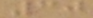30
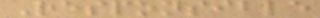Responsible
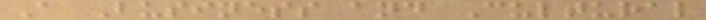A Business and Cultural
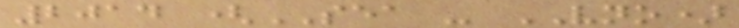2014 (SEA - VNO)
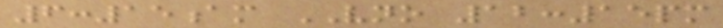6:15am VNO 12:15pm
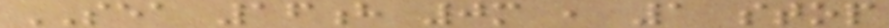SEA 16h 0m , 1 stop
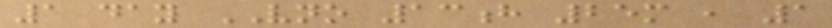1 day VNO 13h 25m , 1
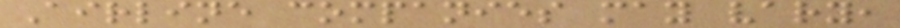Airline companies may vary,
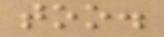too.
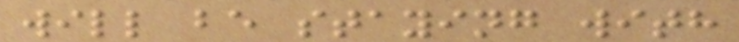will be staying with
